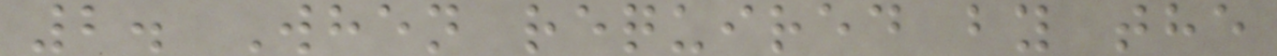2. When required by the
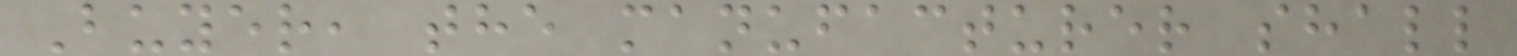Buyer, the manufacturer shall
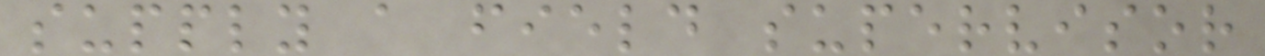supply a field supervisor
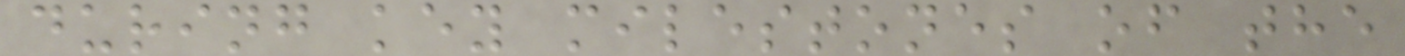during key milestones of the
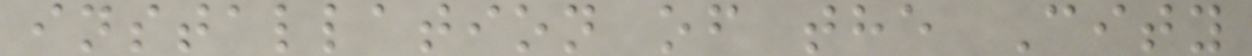installation of the City
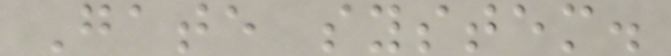Gate system.
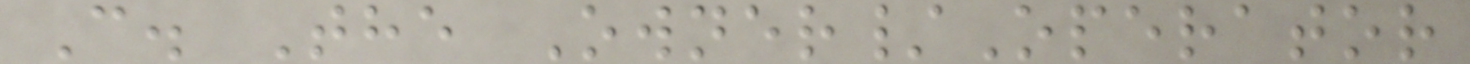C. The Owner/Operator
